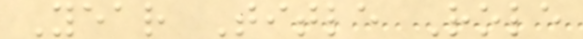Year Title Role
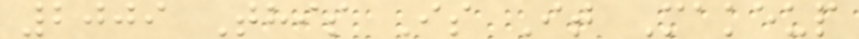2009 This Is It Makeup
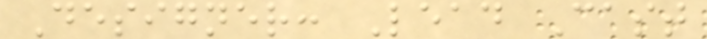Designer: Lead Cast
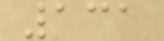131
